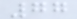77
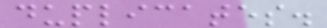duplicates.
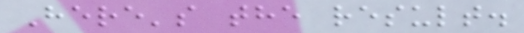Here's the result.
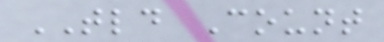TLD Count
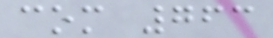com 763
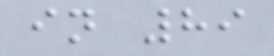in 89
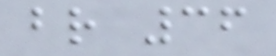br 36
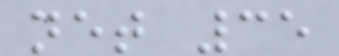net 35
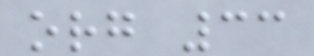org 33
